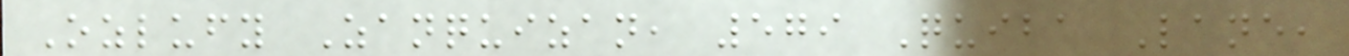Ozlufy Zanquizan, 579 Quiba Lane,
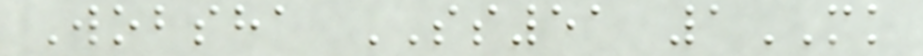Wobsha SS51 1MK
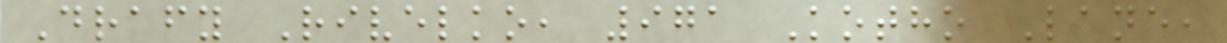Drafy Rivelko, 971 Kotho Lane,
